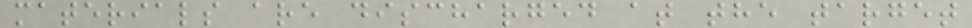materials are discharged at the target
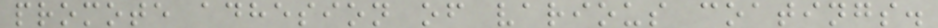promote adhesion of various coatings.
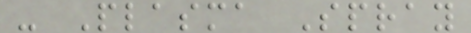- Plasma Spray
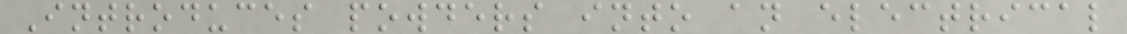Introduces powders into an electrical
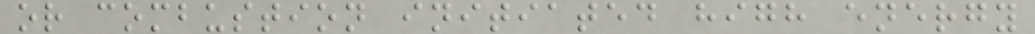or combustion initiated high energy
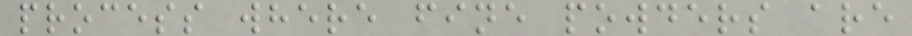process where fine powders are
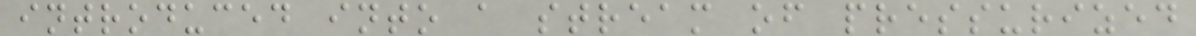introduced into a stream of pressurized
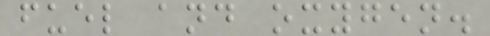fuel and oxygen.
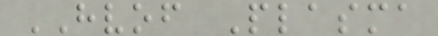HVOF Plasma
